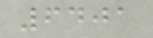6401
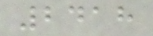2418
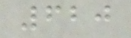620
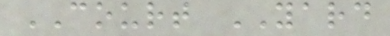COURT YARD
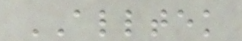ALLTEK
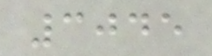3045
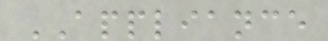APPLIANCE
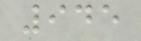945
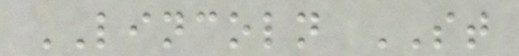LINCOLN ST
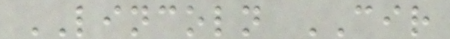LINCOLN CIR
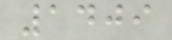1409
